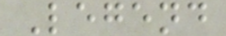Legend
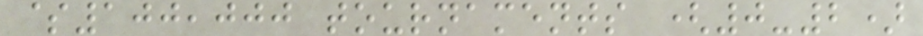$100,000 tournaments (0-2)
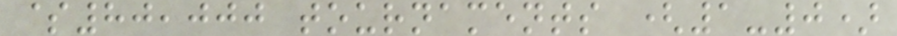$80,000 tournaments (1-0)
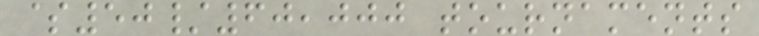$50/60,000 tournaments
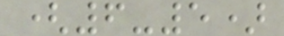(6-5)
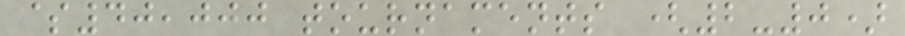$40,000 tournaments (2-0)
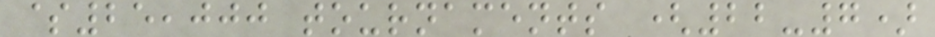$25,000 tournaments (22-7)
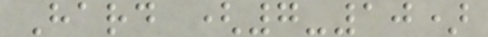Hard (7-10)
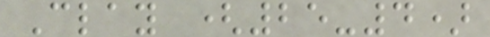Clay (25-4)
